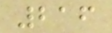216
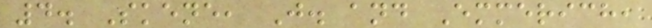4. Skene, J. and Emmerich,
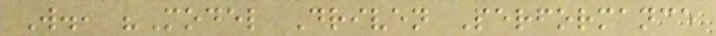W., "Model Driven Performance
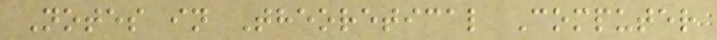Notes in Theoretical Computer
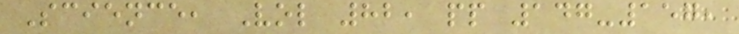Science, Vol 82, pp 147-157,
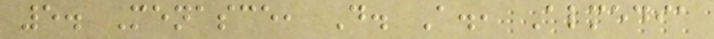5. Menasce, D. A., Almedia
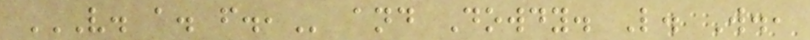V. A. F., and Dowdy. L. W.,
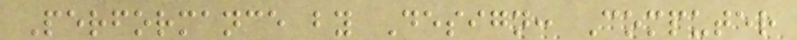Performance by Design: Computer
